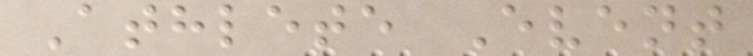Athlete Event
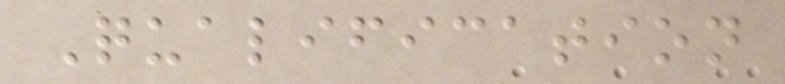Qualification
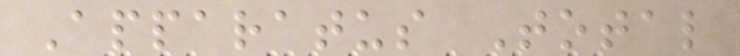Apparatus Total
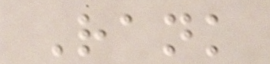Rank
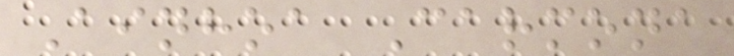Ainhoa Carmona
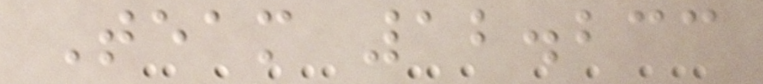Team 12.233
